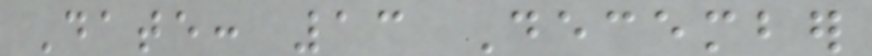Date: 13 December
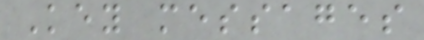Key messages
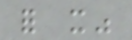for it"
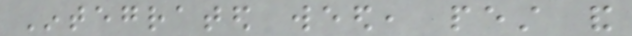Integrated weed, pest and
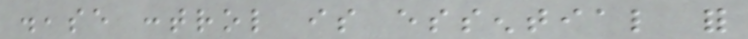disease control is essential for
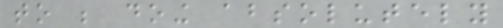to be doing absolutely
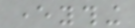everything
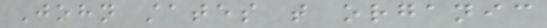John states that organic
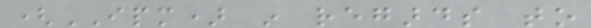(IPM) in regards to
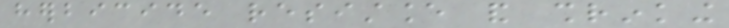herbicide resistance and shrinking
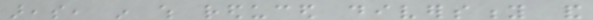areas, in which reduced diversity and
